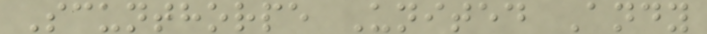Scunthorpe United Andy
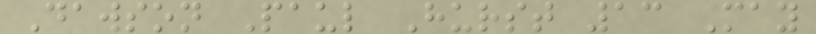Dawson Paul Hurst 13 May
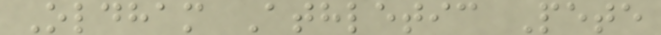Oldham Athletic Pete
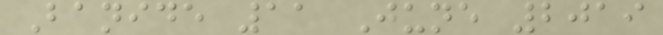Banide 11 June 2019
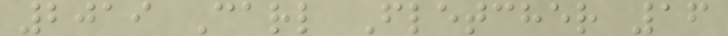2019 Carl Fletcher 16
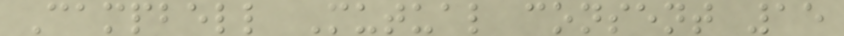Campbell Mutual consent 15
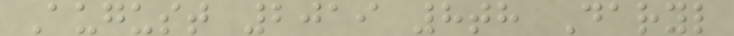August 2019 8th Daryl
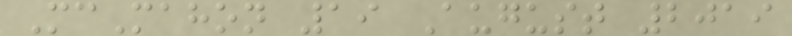McMahon 19 August 2019
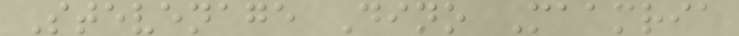Stevenage Dino Maamria
